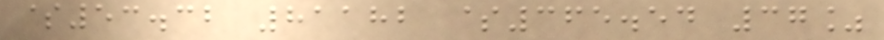$53.32 81182 $365.54 37%
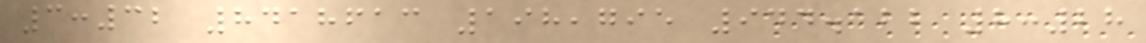3:32 8418613 198,795 944.122 8:28
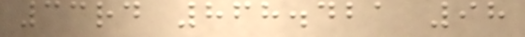33rd 868.421 98
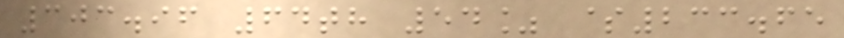303.96 64th 54% $233.65
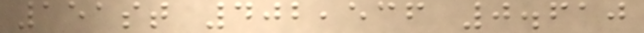151st 402,536 0.610
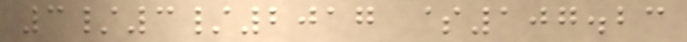3/3/2017 $107.23
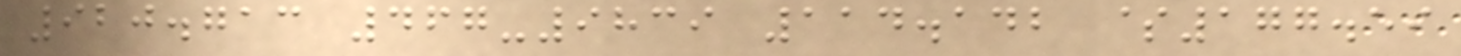920.713 467-9839 114.142 $177.59
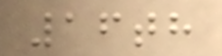16th
